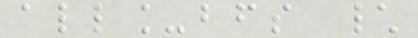all_bfs \
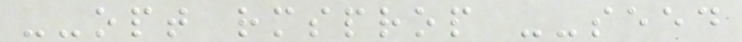--opt rmsprop --seed
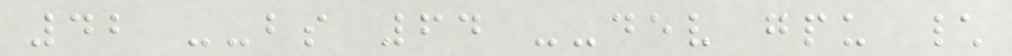42 --bs 64 --dev gpu \
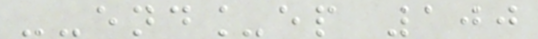--end_ep 100
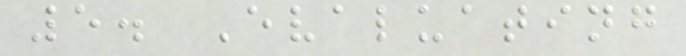5. Evaluating
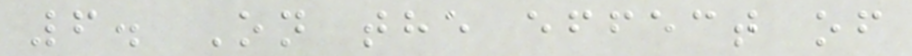6. On the effect of
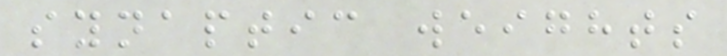synaptic weights
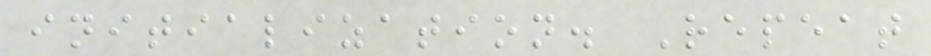initialization. Repeat
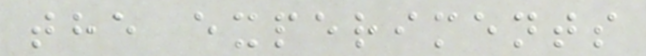the experiments
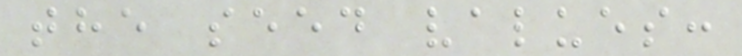the seed values:
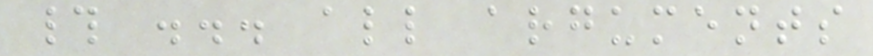# ... all arguments
